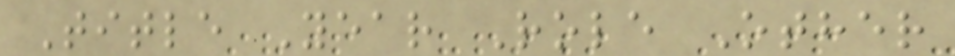Title Year Role Other
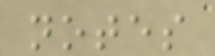notes
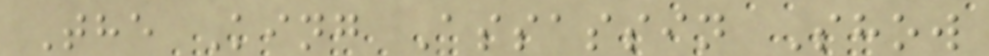The King Assassin Show
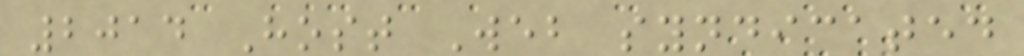2014 Host Web syndicated
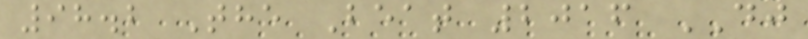98.2 The Beat 2016 DJ
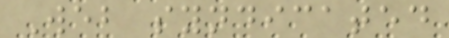Web syndicated
